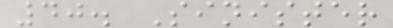40. Sinister
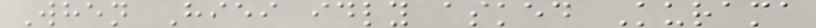When Hiei idly asked Kurama
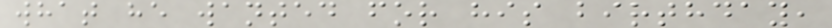what he wanted for his birthday,
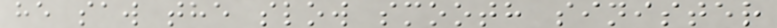he saw the slow smooth sinister
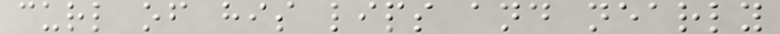curl of his lips and nearly
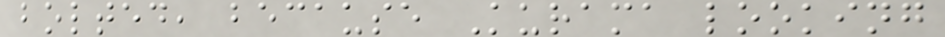bolted, because Kurama looking
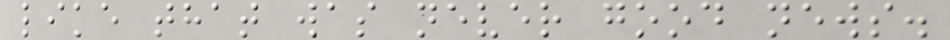like that was never good news.
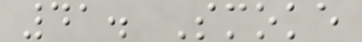41. Smoke
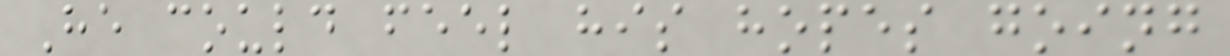He could feel his hopes going
